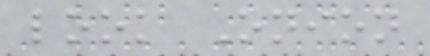look Onion
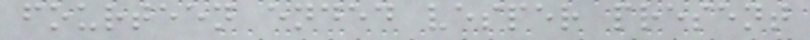fourteen ended vesper present
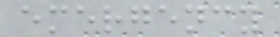emergency
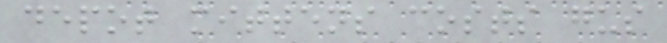depot mittens costs gus
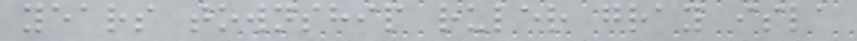years township ruler gray isla
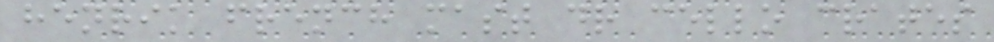henrik french mast dr cello crates
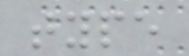type
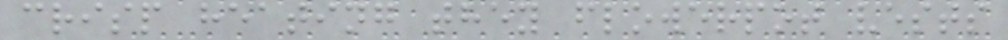crisp heating they flowerpot vests
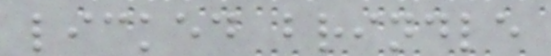licked brindle
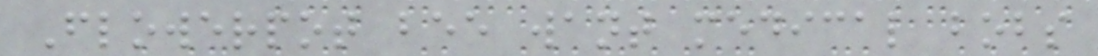Flowerpot bee want medical bobs
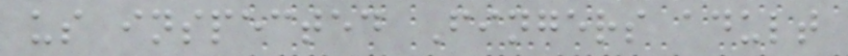us inspected Fingers adult
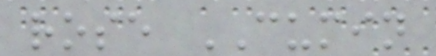rose CUMIN
